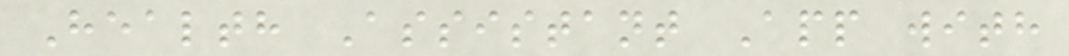Health Assistant App with
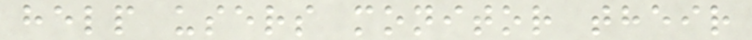help users monitor their
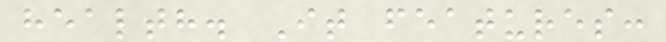health. It features:
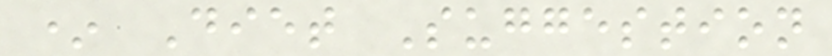* Diet Suggestion
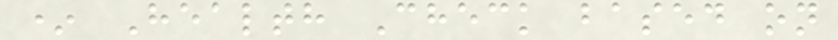* Health Check based on
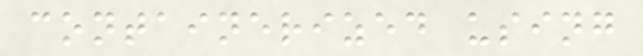containerized using
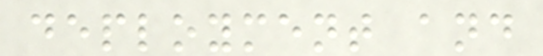deployment and
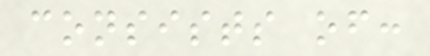consists of:
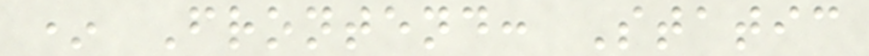* Frontend: Static
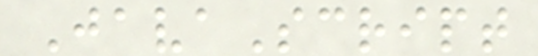JavaScript
